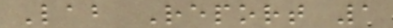Lab Report 1
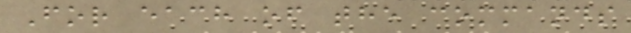For each of the commands
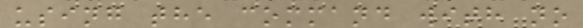using the command with no
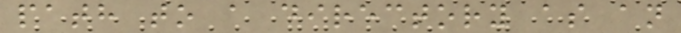path to a directory as an
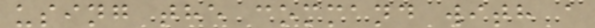using the command with a
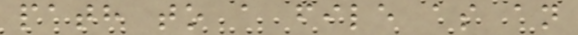path to a file as an
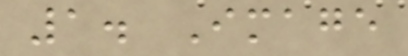1. Image
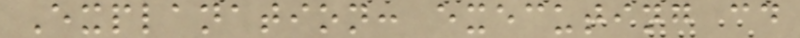Explanation: executing cd
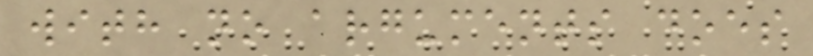with no arguments does
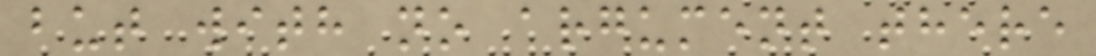but with no argument there
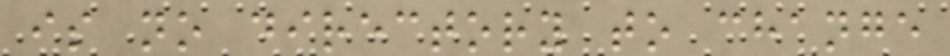is no directory to change
